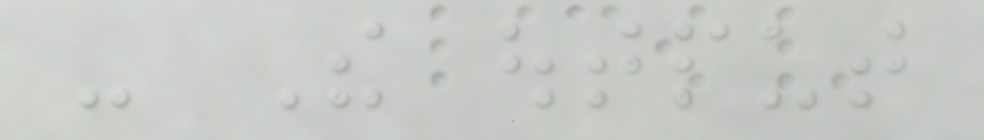- The output
